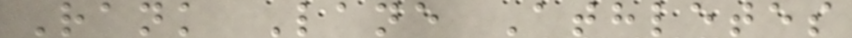Rank Lane Athletes
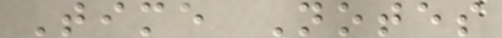Time Notes
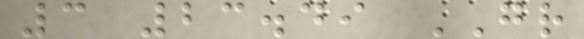3 23.49 GR
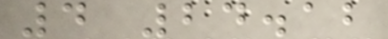4 24.12
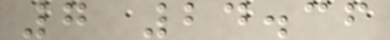7 24.36
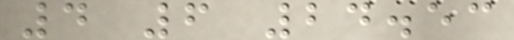4 6 24.53
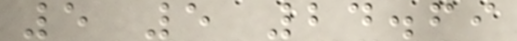5 5 24.69
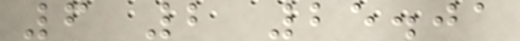6 2 25.01
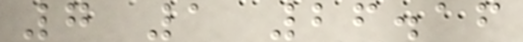7 1 26.16
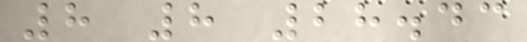8 8 28.43
